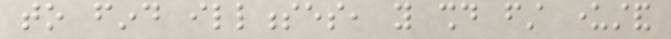to find illnesses, you should first understand
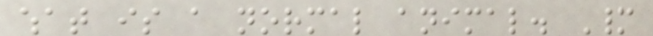what is a normal animal. Many
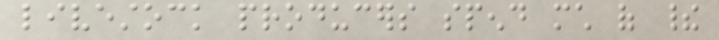livestock producers spend much of their
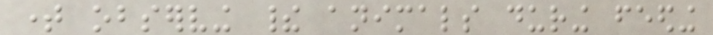time observing their animals during feeding
